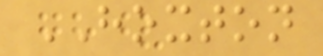HOXTON
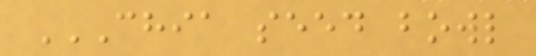CHIA SEED BOWL
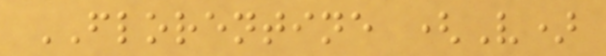FLORENTINE (V)
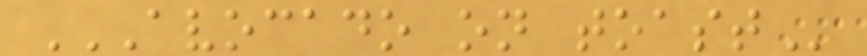AVOCADO ON TOAST
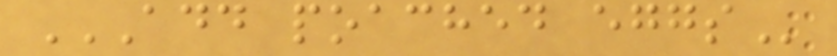ADD POACHED EGGS
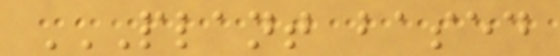PLANT BASED
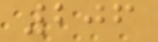206
